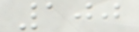100
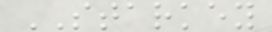STARKEY
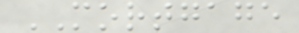MORTGAGE
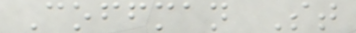Coffman St
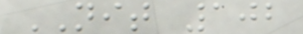NIT 102
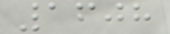1608
